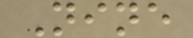Nine
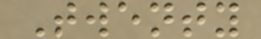Twenty
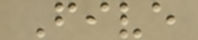Five
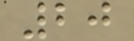20
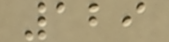129
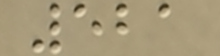521
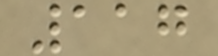117
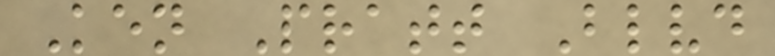Ken Pratt Blvd
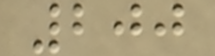200
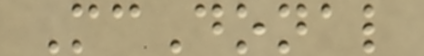McDonal
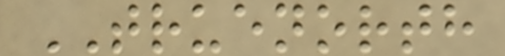TRUENORTH
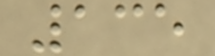135
